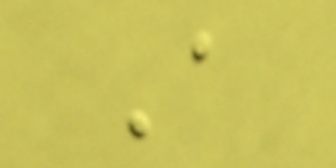A
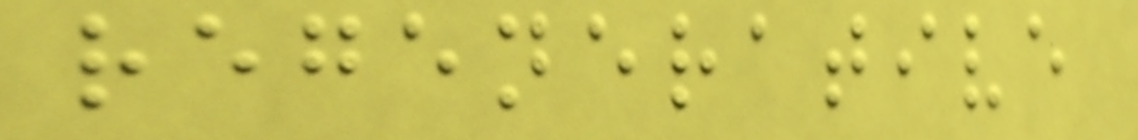regenerative
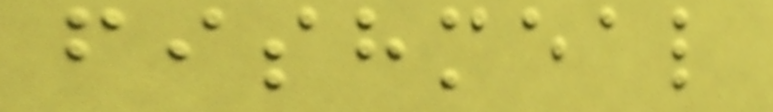fishmeal
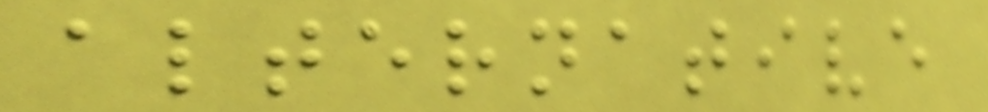alternative
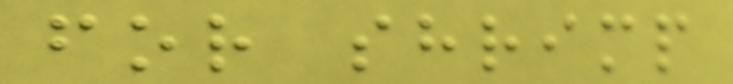for shrimp
